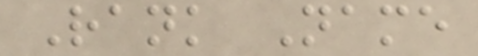Rank Name
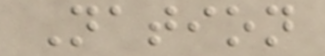Nation
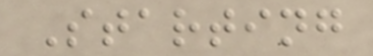Starting
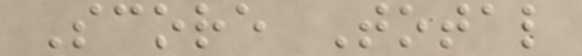Score Total
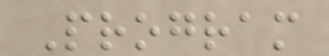Program
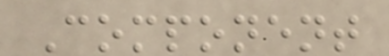Component
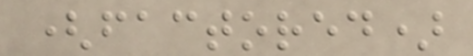(factored)
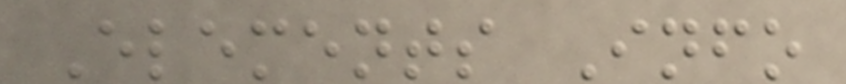Elements Info
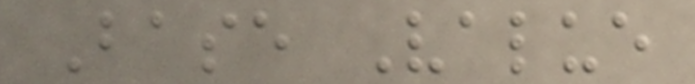Base Value
